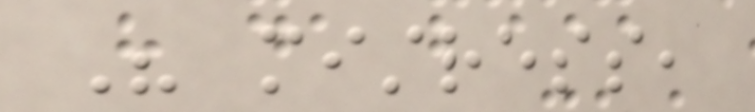His mistress,
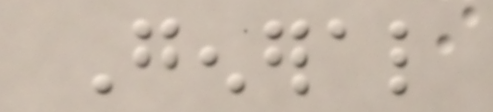General
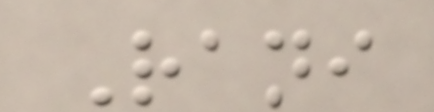Rani
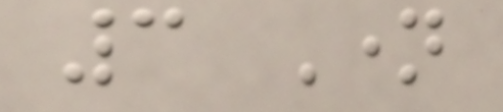3 Name
